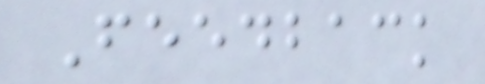Feedback
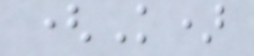(K)
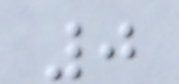0
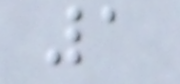1
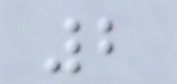2
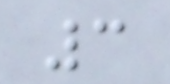3
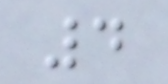4
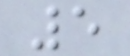5
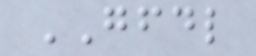GFDL
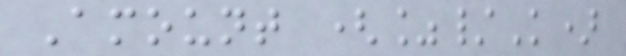Amount (%/K)
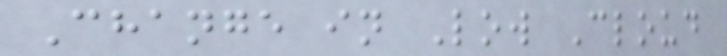Change in Low Cloud
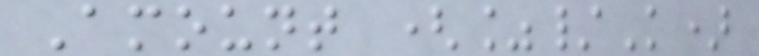Amount (%/K)
